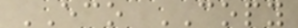ECO COPY
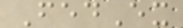FedEx
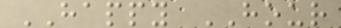HAPPY HOUR
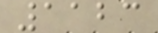1123
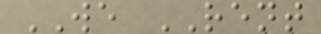WE RENT
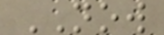NOW
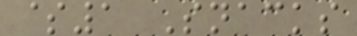$1 Snacks
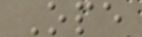Ope
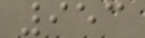953
